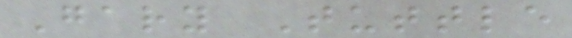Gary Tuttle
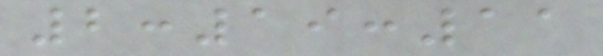2:19:11
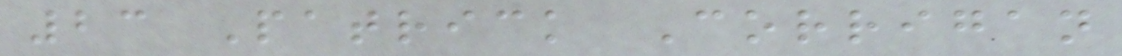23 Patrick Corrigan
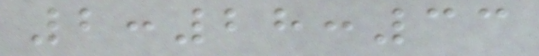2:28:33
